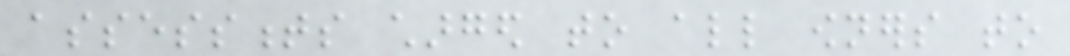assessments charged to all owners to
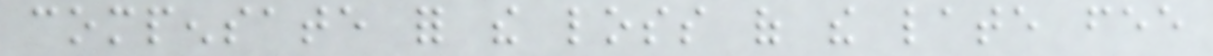compensate for the loss of the late fee
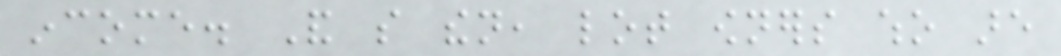income. And so then, lot owners who are
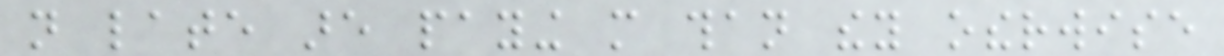not late are paying more than they otherwise
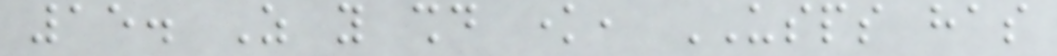15. As you should know, USPS has
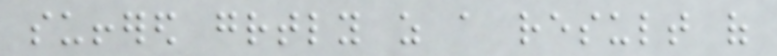suffered greatly as a result of
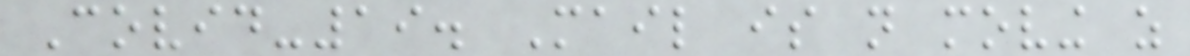Covid-19. Mail is not moving as
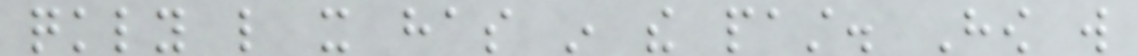quickly like it has in the past. How will
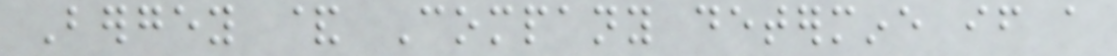Bergey & Company determine if a
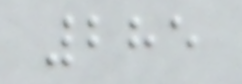285
